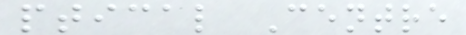ptical Centre
